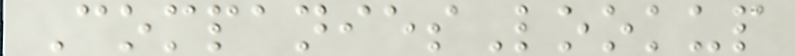CompaniesLookup
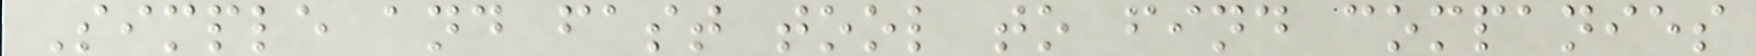Simple and fast tool to find companies
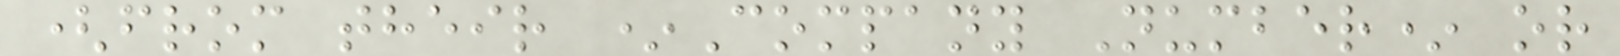(from their *Company Number* or
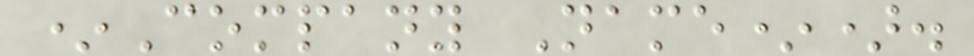*Company Name*).
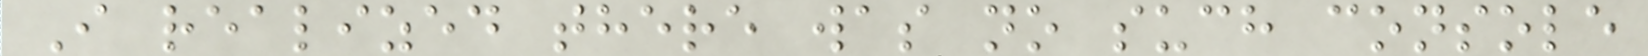I realized there was no such console
